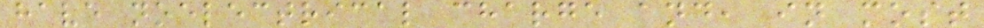have noelectrical charge and, in most
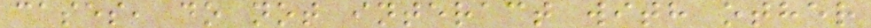cases, do not interact with other
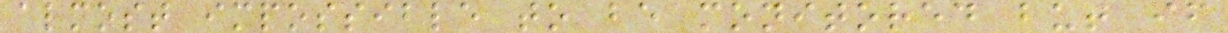almost impossible to be monitored but if
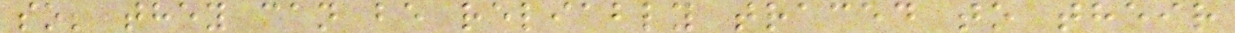so; they can be reliably traced to their
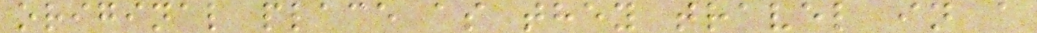original place as they travel in a
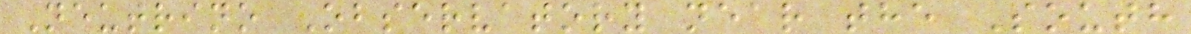Neutrino Observatory near the South
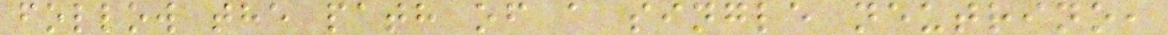follow the path of a single neutrino,
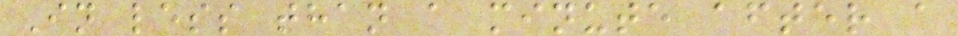In less than a minute after a
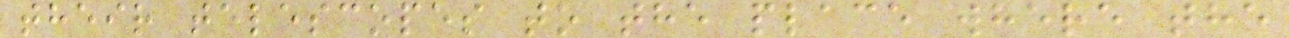their telescopes to the place where the
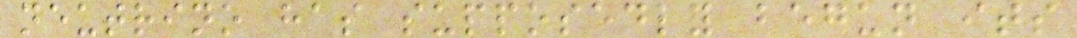neutrino has supposedly begun its
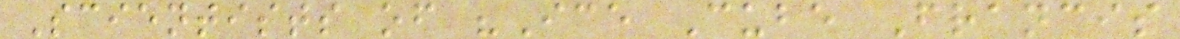Scientists of "Ice Cube Francis
